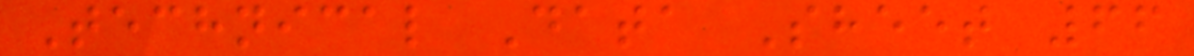Technical Data Sheet 66
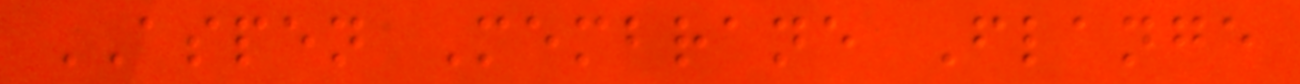ASPEN Membrane Flange
